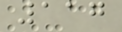117
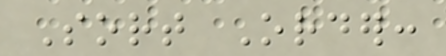Sort Order:
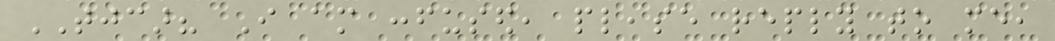TJCAR? I am confused, please reply to me,
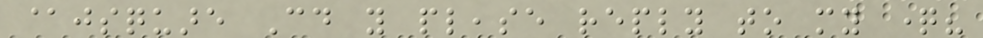@jsquare Could you please reply to my question?
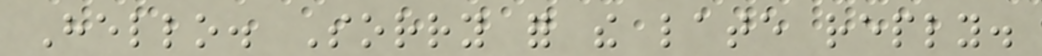Hello. Sorry for the late reply.
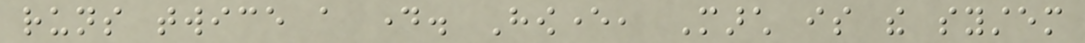runs twice a day. However, March is the system
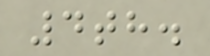4th.
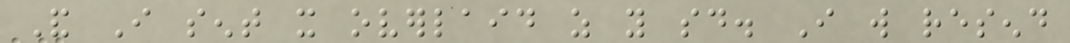And I sent it overlaid as you said. I will resend
